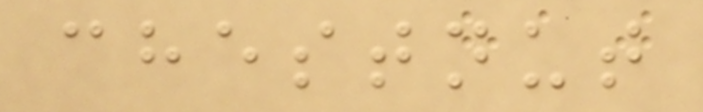chestnut
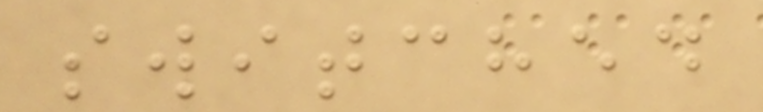switched
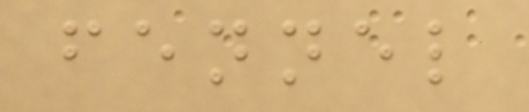fennel
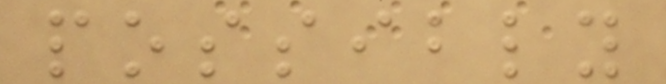possibly
